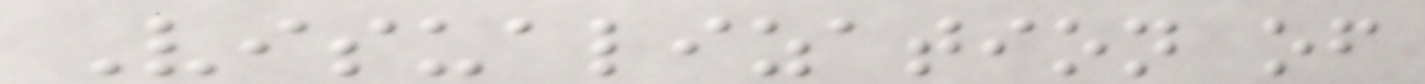Visualization of
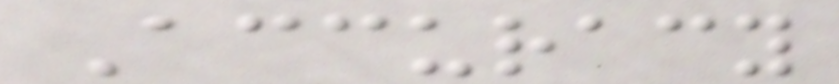Accuracy
